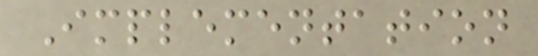Implementation
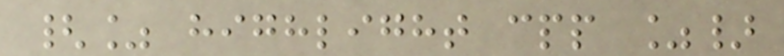{% highlight cpp %}
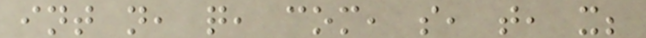int n, q, com, s, t, x;
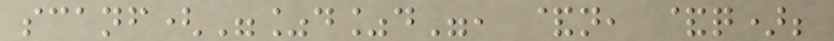scanf("%d%d", &n, &q);
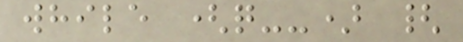while (q--) {
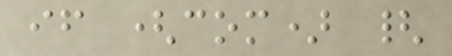if (com) {
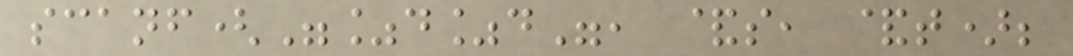scanf("%d%d", &s, &t);
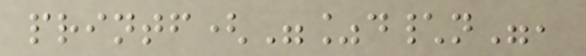printf("%d\n",
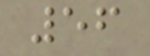56
